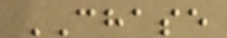CHASE
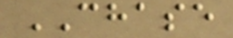CHASE
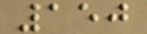150
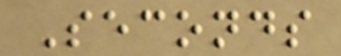Seconds
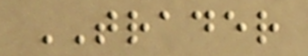TRADER
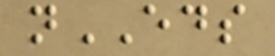nEDS
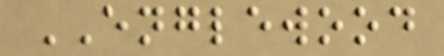ENGLEWOOD
